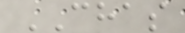CHAS
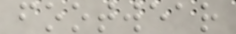footwear
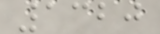1320
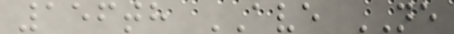156th AVE NE
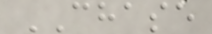CHASE
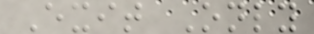Exit Only
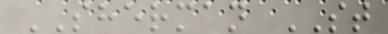SHERMAN ST
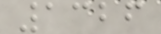1326
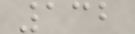132
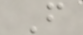F
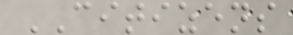CITIZENS
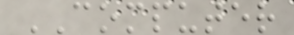COMPUTER
